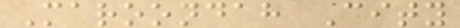Maroondah City
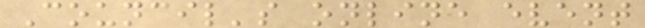Council's online event
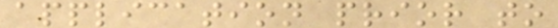application prior to
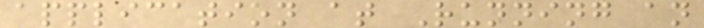application at Running an
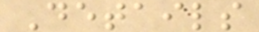Details
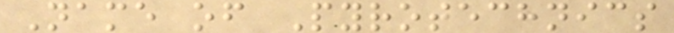Name of Pyrotechnics
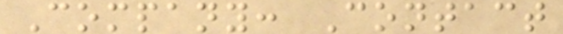Company: Contact
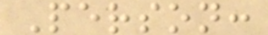Person:
